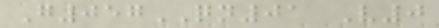G057QN01 V0
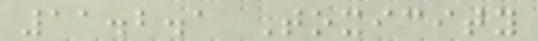11.2.1 Toxicity
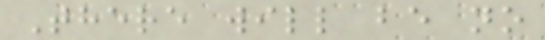There will be no
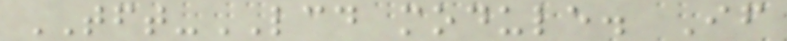TFT-LCD module. If
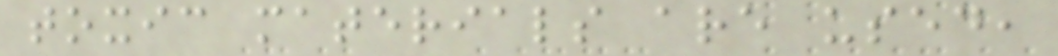toxic materials are used,
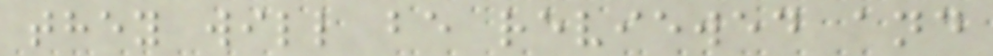they will be reviewed and
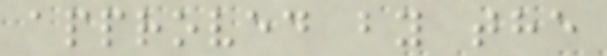approved by the
